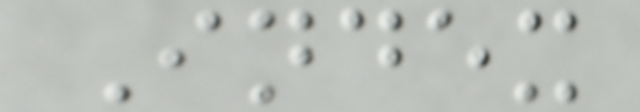Index
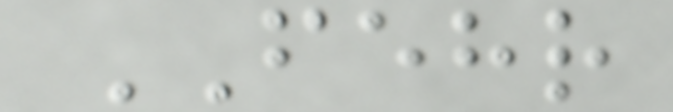FEHR
